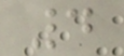4
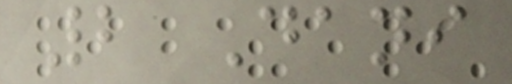2 Dani
